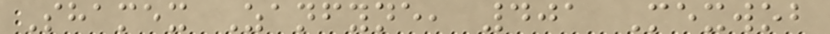Shamex Zanfyne, 401 Mexwob
